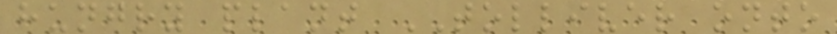hungry plant TOLLIVER onto
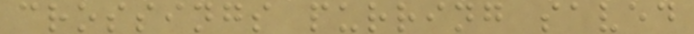crossings purring saved
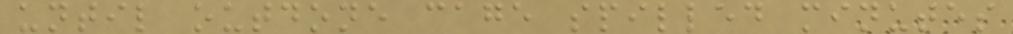until outdone cage spilled minutes
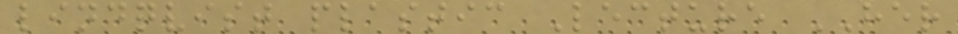lindqvist plastic Lecture HER
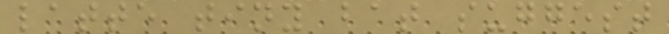latte tiny bat suggest
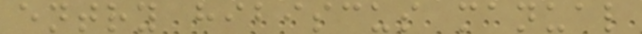entry hibiscus manual
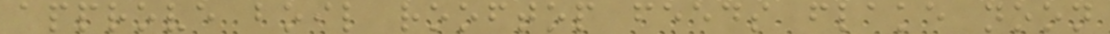approve boil rooftop feeds flake noon
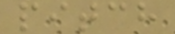pitch
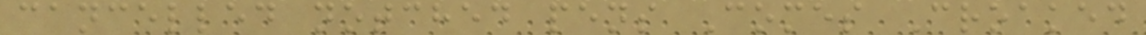cancelled notched pens Comes Croaked
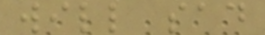will sad
